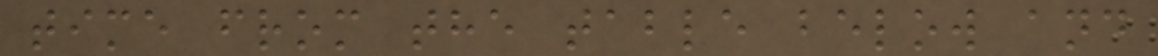time from the table below and
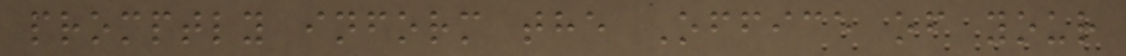promptly inform the Office of your
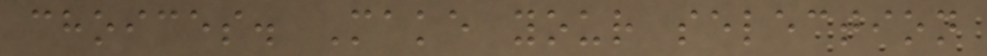choices. Make your selection
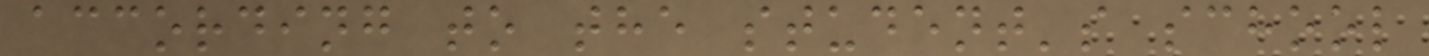according to the student's school
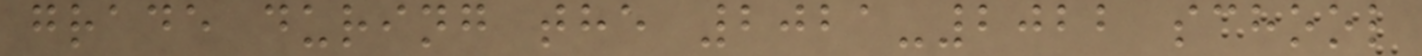grade during the 2021-2022 school
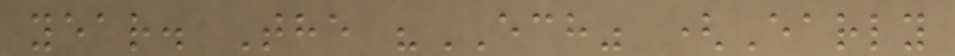year. The "ECH" (Early
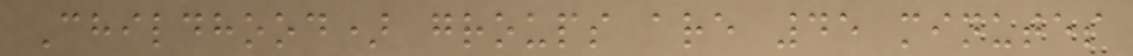Childhood) groups are 45 minutes
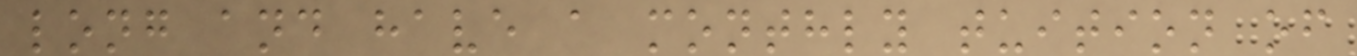long and have a monthly tuition of
